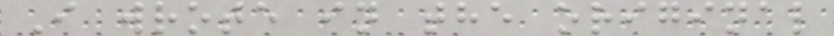I wrote in the original
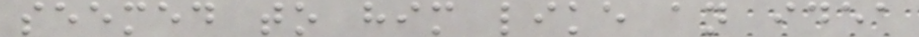seemed to him like an idea
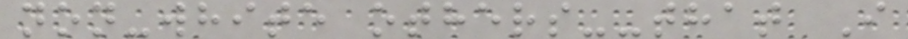non-white others--that I
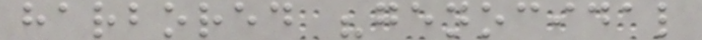harbored "genocidal
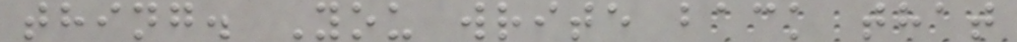thing. You write back that
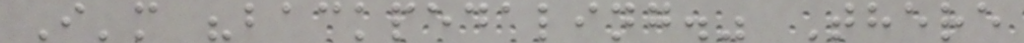I'm "backpedaling." There
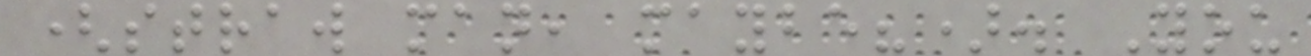(straw man, maybe?). You
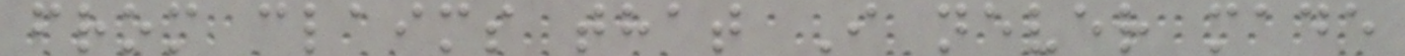from claims that I never made
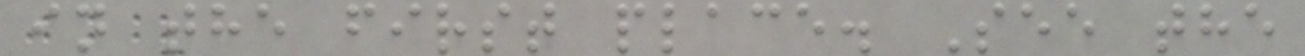in the first place. See the
